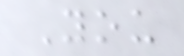You
